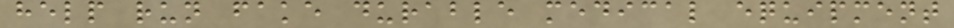help run fake durable medical equipment
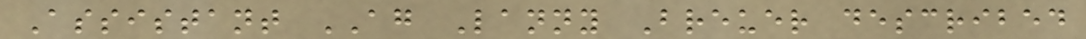Assistant AG Lanny Breuer described
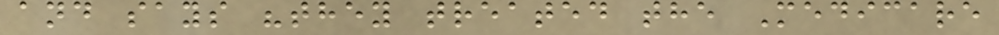and says "they treated the Medicare
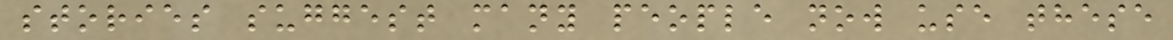stories suggest many people now use these
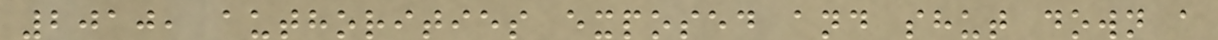2010, authorities exposed and shut down a
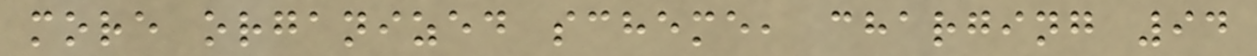more organized scheme, charging 94
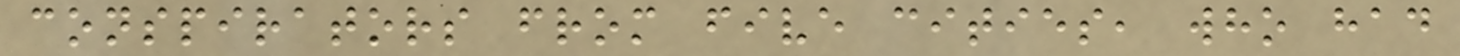conspirators from five cities, who had
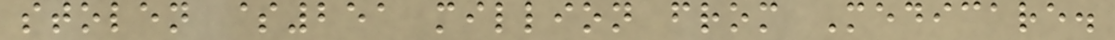stolen $251 million from Medicare.
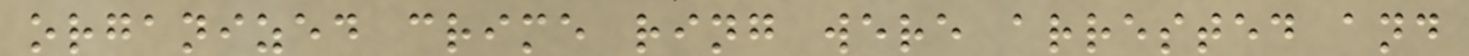organized crime ring were arrested and
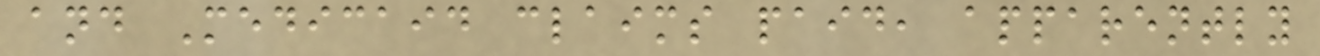and Medicaid claims paid, apparently
